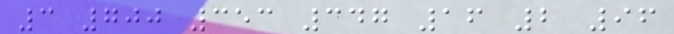3 700 353 347 16 2 96
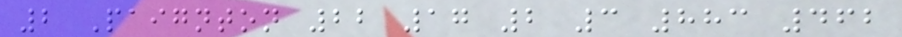2 Paignton 22 17 2 3 883 462
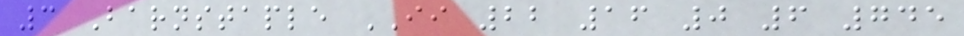3 Barnstaple II 22 16 0 6 745
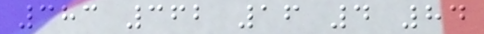383 362 16 4 84
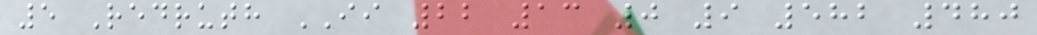5 Redruth II 22 13 0 9 582 480
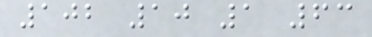102 10 1 63
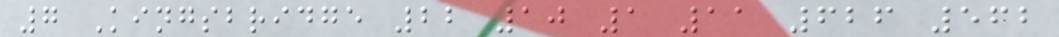7 Kingsbridge 22 10 1 11 626 562
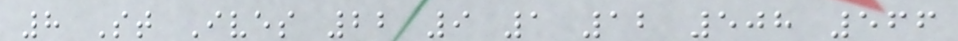8 St Ives 22 9 1 12 508 566
